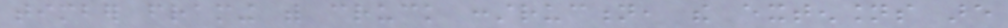timber framing with cruck construction, the extensions are
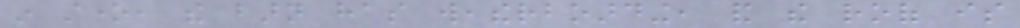in stone, the barn has weatherboarding, and the roof is
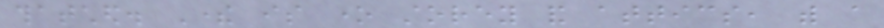thatched. There is one storey and attics, with a
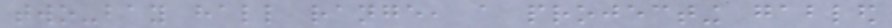two-bay hall range, a projecting gabled
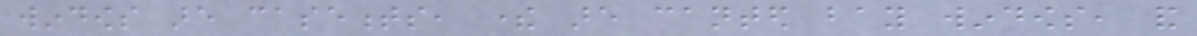windows are casements, there are canted bay windows, and
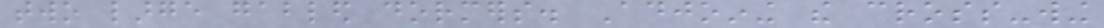two large gabled dormers. Adjoining the cross-wing
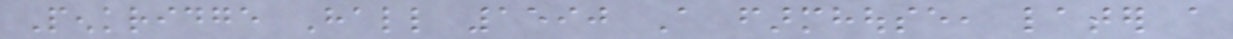Penkridge Hall 1590 A farmhouse, later a
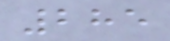285
